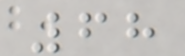68
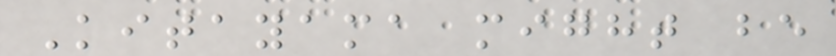Kitayama might be
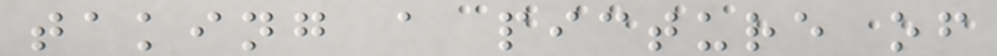taking a picture of
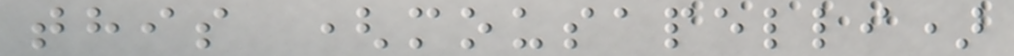this (mousapelli)
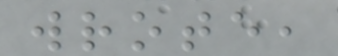wrote,
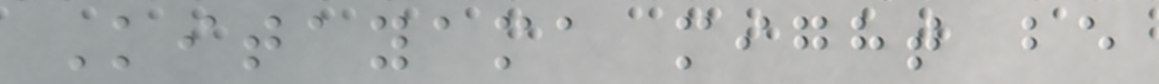Kitayama might be
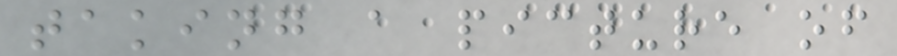taking a picture of
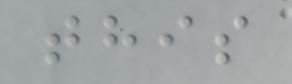this
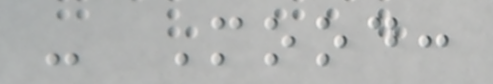- Mood:
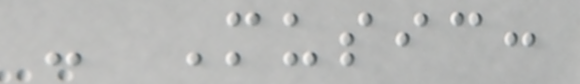- Music:
